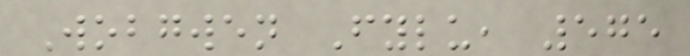Wobgwen Fylu, 575
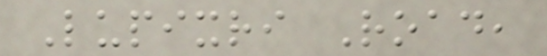Lupixri Road,
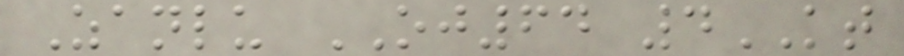Zanlu OJ64 4KT
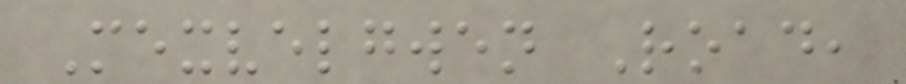Mexvelgwen Road,
